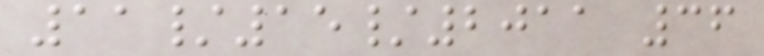11/15/2011 36
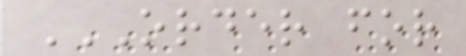ORDER FOR
